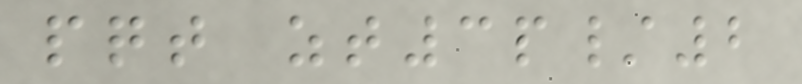pqt zt3p/2
